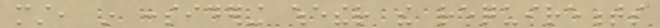must, in considering whether the requirements
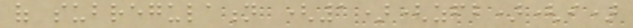of subregulation (1)(zfb)(i)
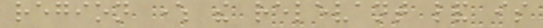region where the relevant land is
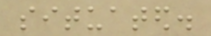situated.
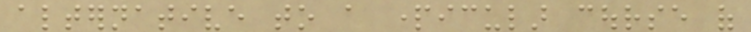alternative to a particular course of
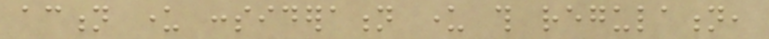action under consideration under this regulation,
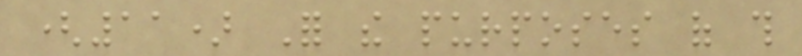(11) For the purposes of this
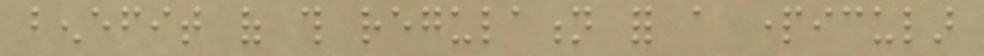benefit of this regulation for a particular
